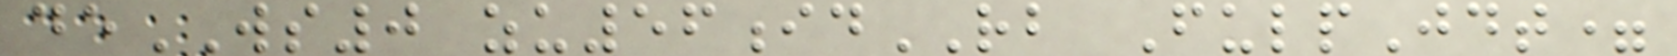deWS0 zu56idRB FulpJdt=
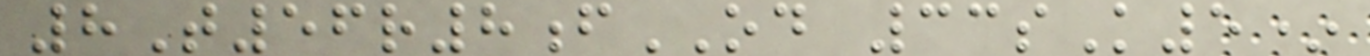8T56r8fOD 33sK5*
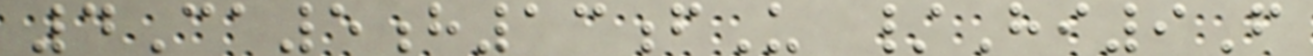4Ca5h13fU /Hi9F
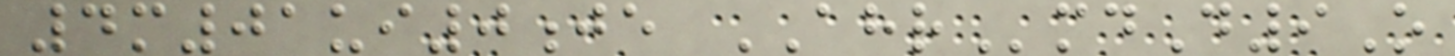4m01ui0je AHRmdD9O
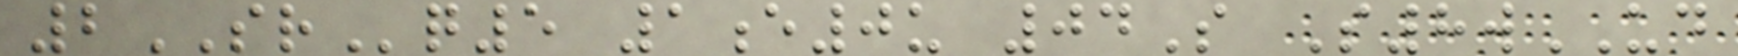2SRq5 1e0u 04S S8wUD
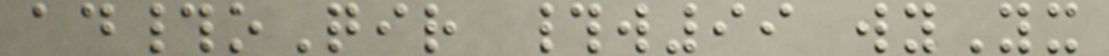ad#oQir #w99 wyYx
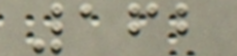162
